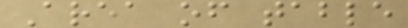Area of table
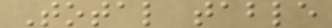Total table
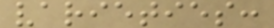varieties:
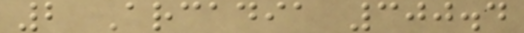2 Arcadia 300.4
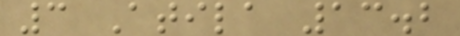3 Atila 13.2
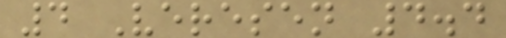4 Veresen 4.4
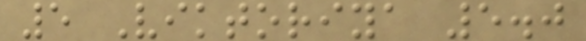5 Viktoriya 5.0
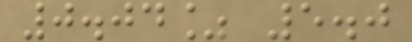0.04% 5.0
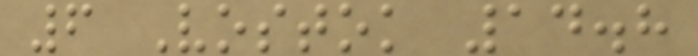6 Vostok 14.8
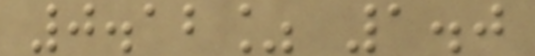0.12% 1.0
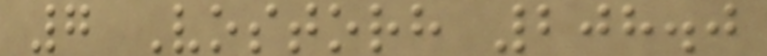7 Vostorh 208.0
